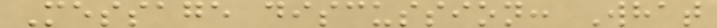Message discussion: What
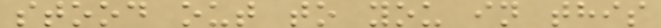stood out to you in this
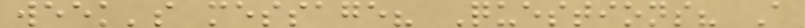week's message? Questions? A
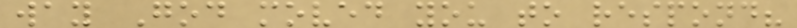way God moved you to respond?
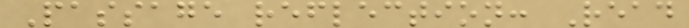Passage reflection: Read
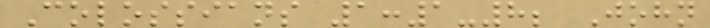Colossians 1:1-8; John
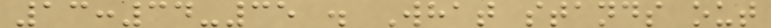13:34-35 . What stands out
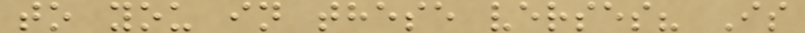to you in these verses? Is
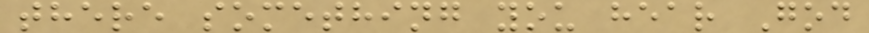there something you hear God
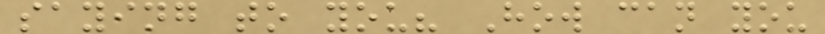saying to you? How can you
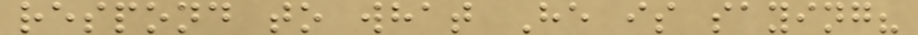respond to what He is saying?
